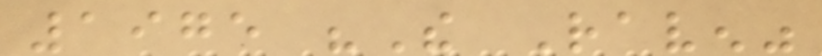1975 "The Raven"
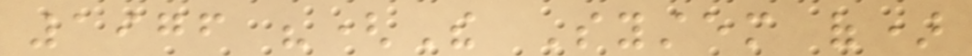1976 "(The System of)
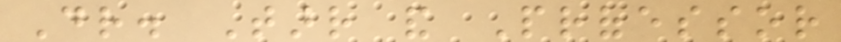Dr. Tarr and Professor
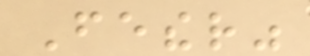Fether"
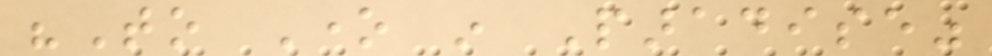"To One in Paradise"
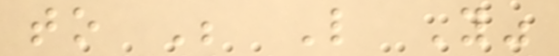to Be Like You"
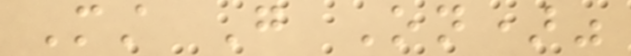Must Go On)"
